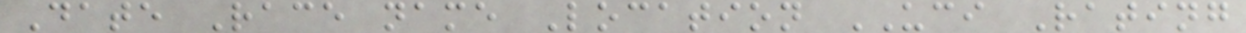Date Race name Location UCI Rating
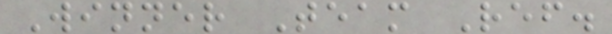Winner Team Ref.
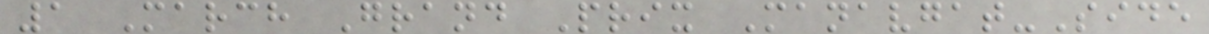1 March Grand Prix Manavgat-Side
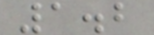1.2
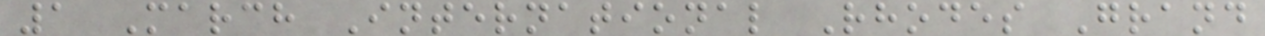1 March International Rhodes Grand
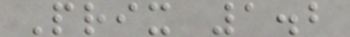Prix 1.2
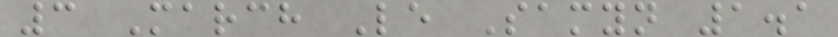3 March Le Samyn 1.1
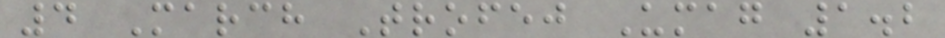4 March Trofej Umag 1.2
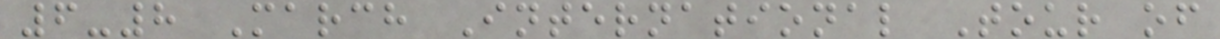6-8 March International Tour of
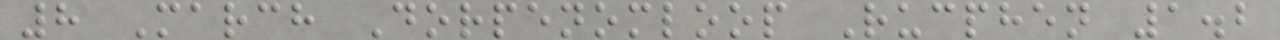8 March Dorpenomloop Rucphen 1.2
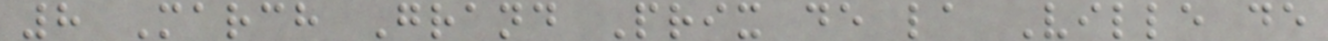8 March Grand Prix de la Ville de
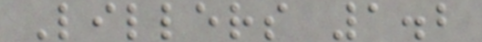Lillers 1.2
